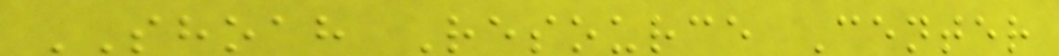SHOAH Resource Center
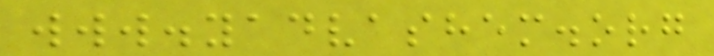www.yadvashem.org
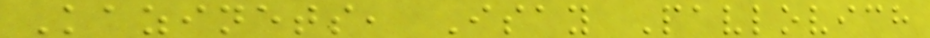Kazinets, Isay Pavlovich
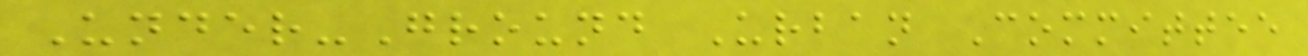Under-Ground Urban Committee
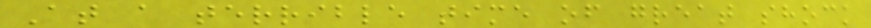At a terrible time of great shock
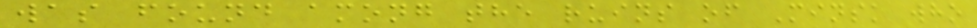was found among the ruins of Minsk who
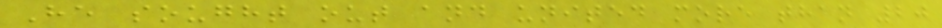He sought out and united more than 20
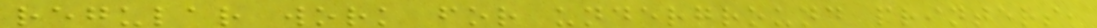regular work for underground printers,
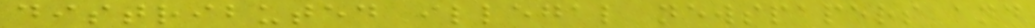distributed illegal newspapers and
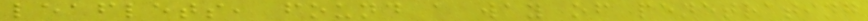leaflets, found a way of penetrating
